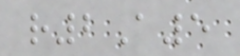r2A5
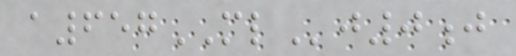a657MLj0j
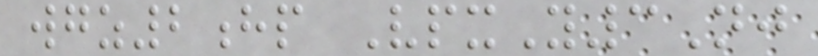wgz2hp VpxY3Nj
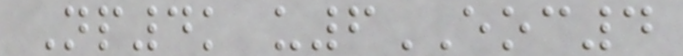Np4k u6EOC4
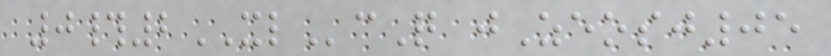0#2XLcQ jZeosj05
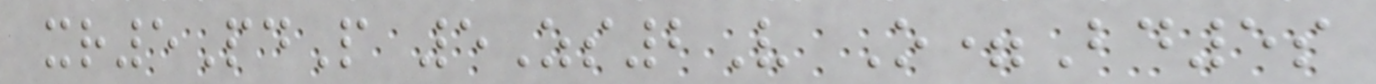xr5PdP 5Zs2V O=Bd5s
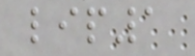lip1
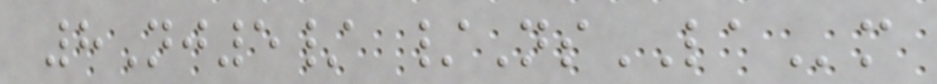8Nj5/ /NsLAm
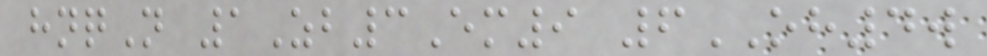hnqN 1Zb3Em9 6OH4w
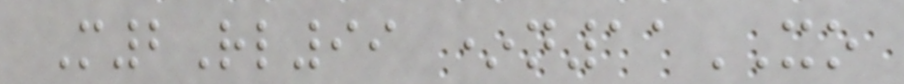M2Rl99 *n11XO
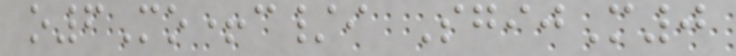o6Mo+c/i SgijM0
